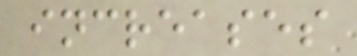increases
